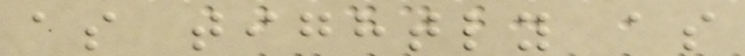as tightly as
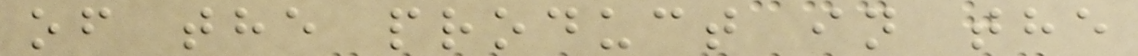of the product in the
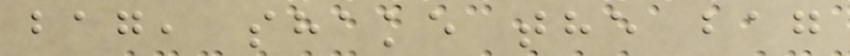bag, shake the bag
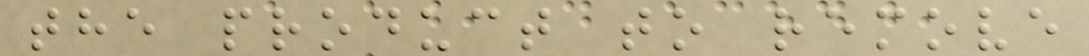the product to remove
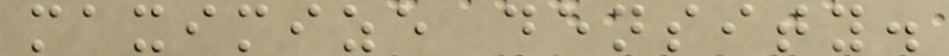maximize density.
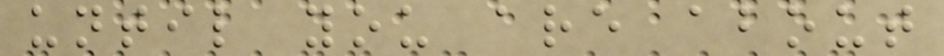until you are about
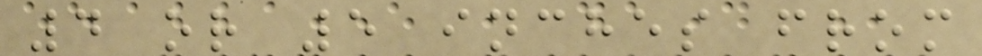4 or 5 inches from
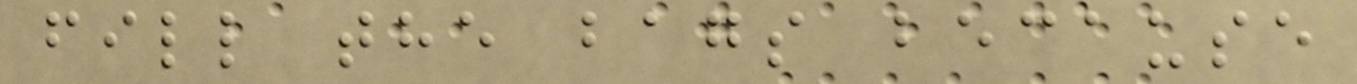fill the bags because
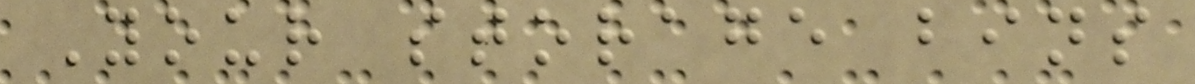Your storage bins
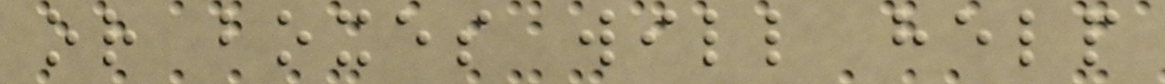or boxes will help
